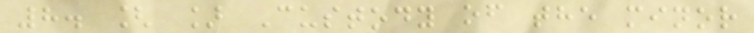8. [ ] Custody of the minor
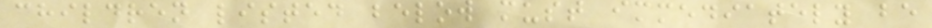children listed below must immediately be
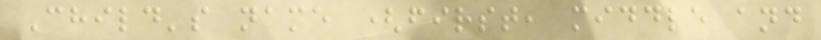Child's name (first, middle and
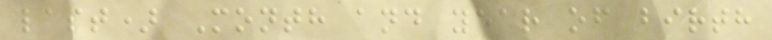last) Month and year of birth
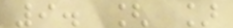9. [ ]
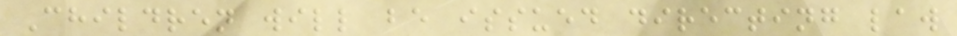Children will be issued directing law
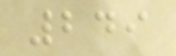249
